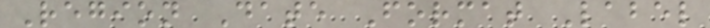Region Date Format Label
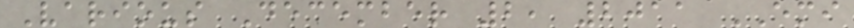Various December 2, 2011 EMI
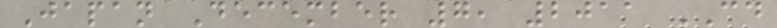Japan December 7, 2011 CD
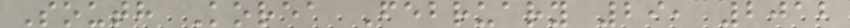South Korea February 29, 2012
